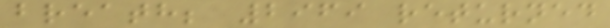breath; 2969 returned
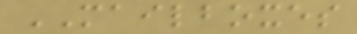MAILBOXES
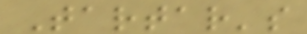Tartar's
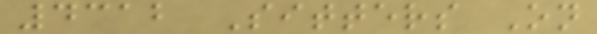4312 Sitters On
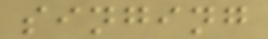singing
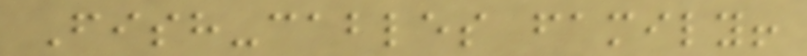Fish-cables family!
